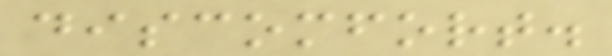discomfort.
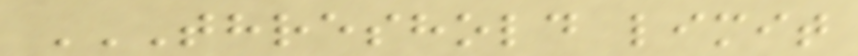THRESHOLD LIMIT
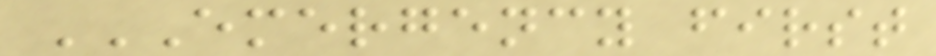EMERGENCY FIRST
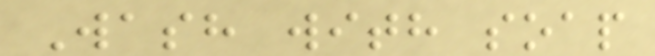Wash with soap
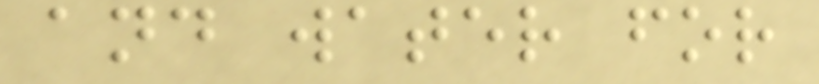and water for
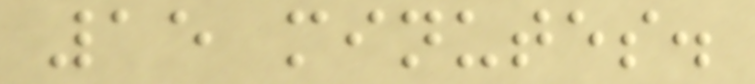15 minutes.
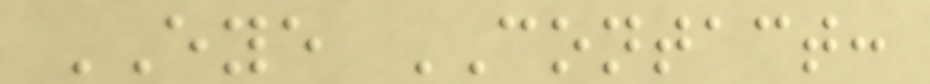EYE CONTACT:
